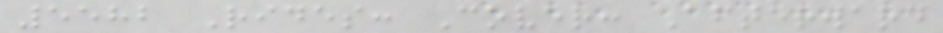5582 Rides: Cover: Afterward
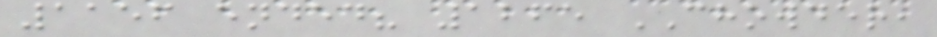1156 ended? 1265 CHOWDER,
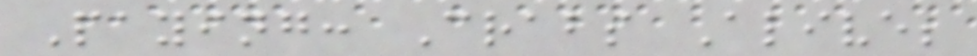Paying: Crabs Alive;
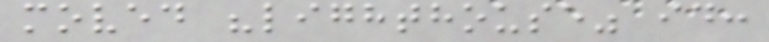moved "lighthouse" id:
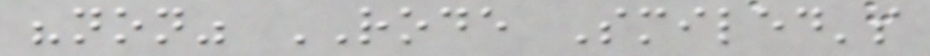"non" RODE Smiled's
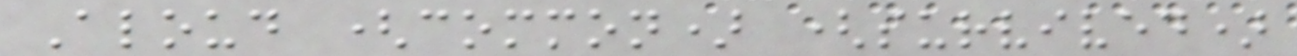Aloud (common) (survived)
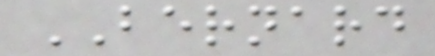BERNARD
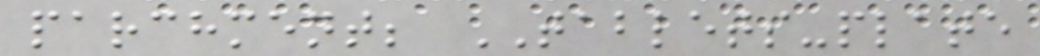parchment; TABLETS-plate
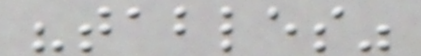"tables"
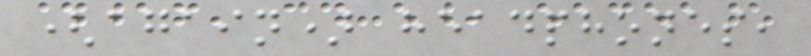(again) headphones,
